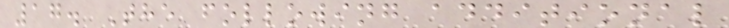17. The following additional
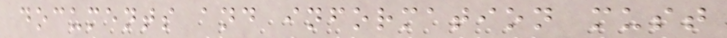documents and information must
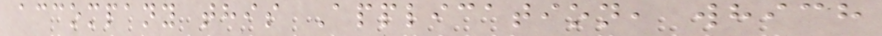accompany this Application, which
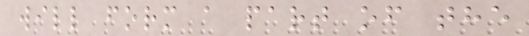will form a part of the
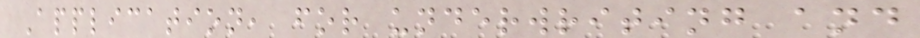Application, for underwriting and
